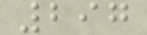297
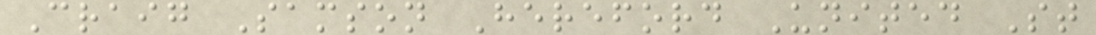Craig Samson Hereford United St
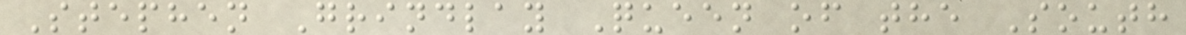Stephen Grindlay Queen of the South
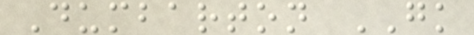Dumbarton GK
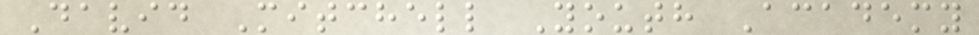David Mitchell Youth Academy
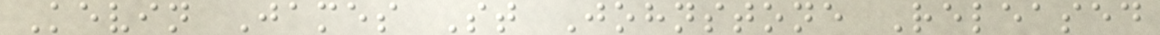Kevin James St Johnstone Released
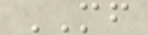MF
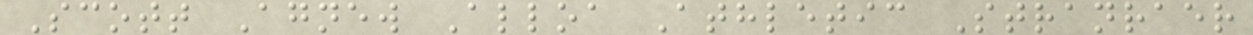Scott Agnew Alloa Athletic Stranraer
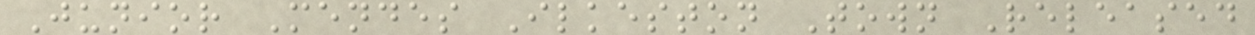Junior Mendes Ilkeston Town Released
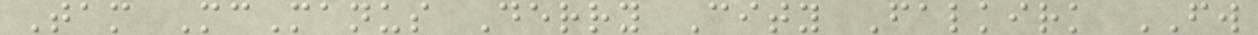Tam McManus Derry City Falkirk FW
